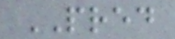PRED
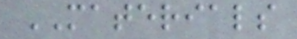MATERIALS
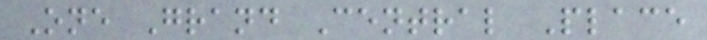One Grand Central Place
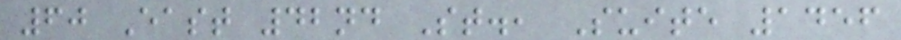60 East 42nd St., Suite 1456
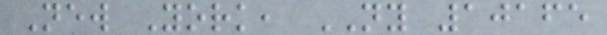New York, NY 10165
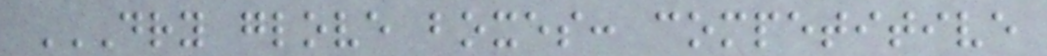DRY GLOVE BOXES: COMPETITIVE
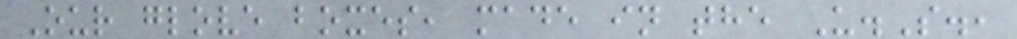Our glove boxes, made in the U.S.,
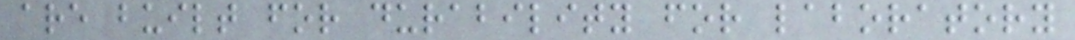are built for durability for laboratory
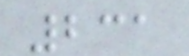231
